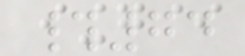#74
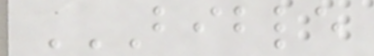BIBLE
